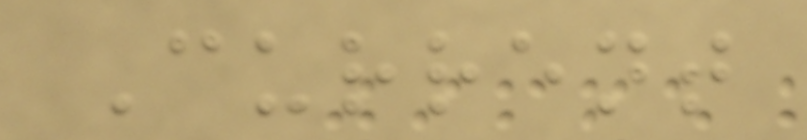Current
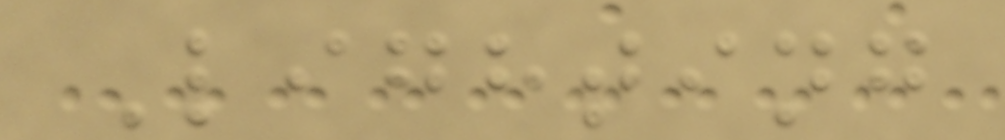Lighting
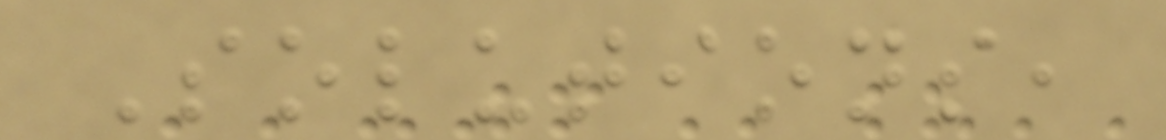Solutions,
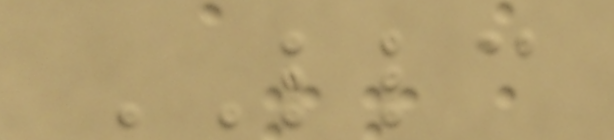LLC
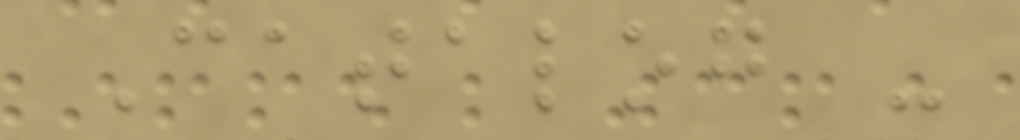Catalog -
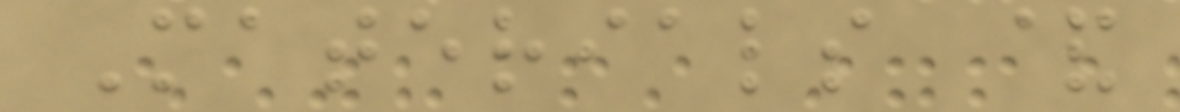Materials &
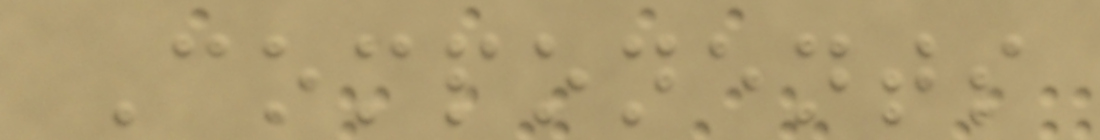Components
